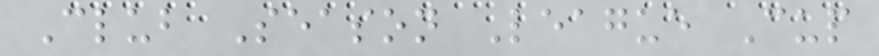Club Season League Cup
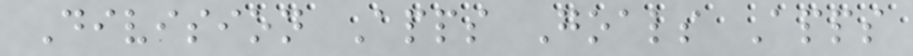Division Apps Goals Apps
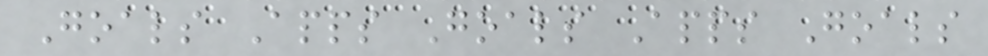Goals Apps Goals Apps Goals
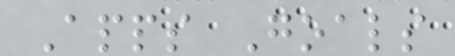Apps Goals
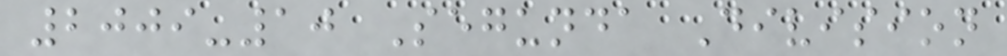2009-10 Segunda Division
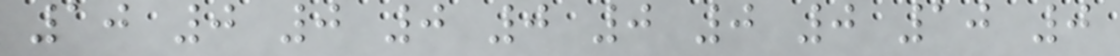10 0 0 0 0 0 0 0 10 0
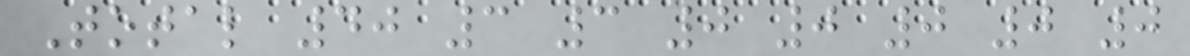Total 40 3 3 0 0 0 0 0
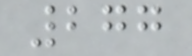277
